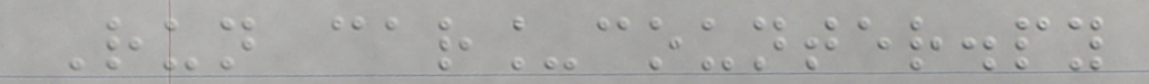Run car_counter.py
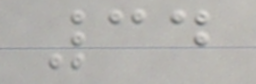34
